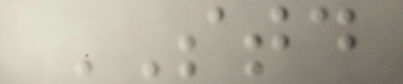STD
